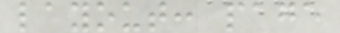layout: page
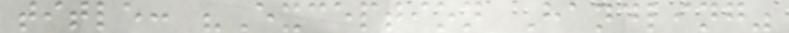title: "Exception Handling"
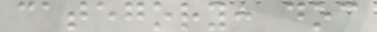category: doc
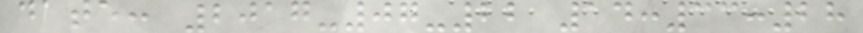date: 2017-07-22 14:33:28
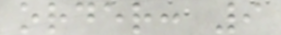order: 9
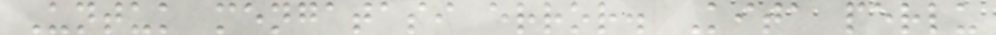Untuk mengatasi error. Kita perlu
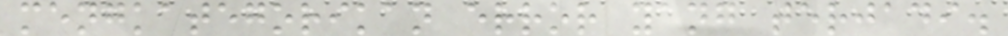mengkategorikan error yang terjadi.
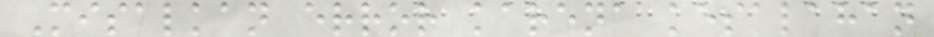Misalkan error karena kesalahan
